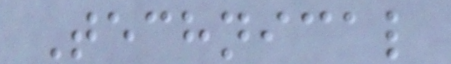Technical
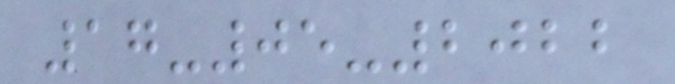17-05-2022
